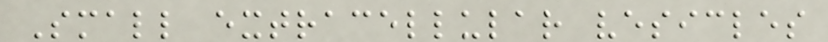Small extracellular vesicles
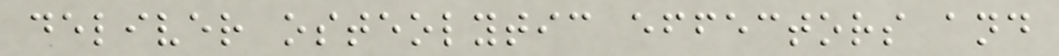deliver osteolytic effectors and
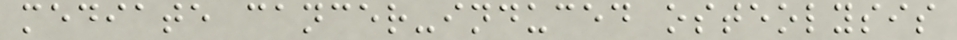mediate cancer-induced osteolysis
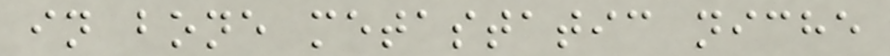in bone metastatic niche
